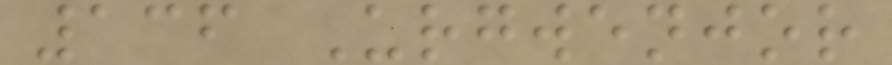136 Urgwenjor
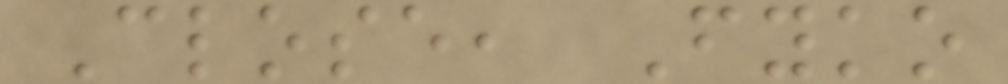Close, Fyko
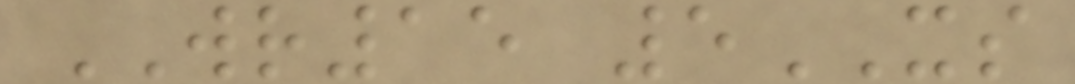WR15 5XS
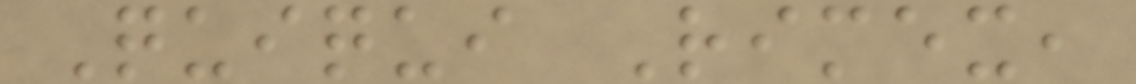Quiqui Rimex,
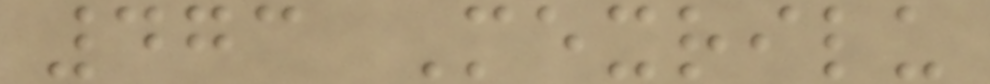473 Mexrilu
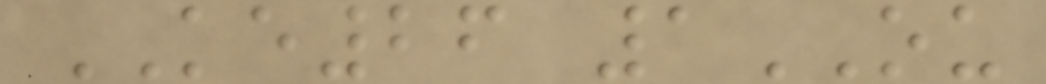KE26 1OU
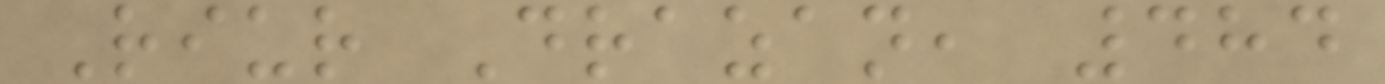Riur Drazan, 484
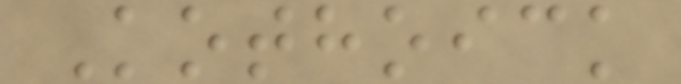Kothoick
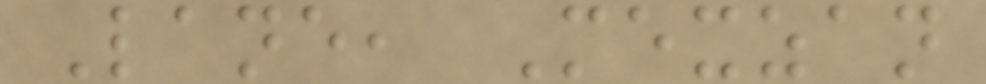Lane, Mexzan
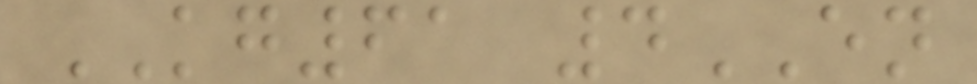KG61 4EN
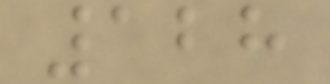128
